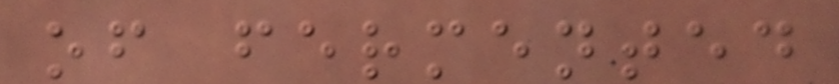of fermented
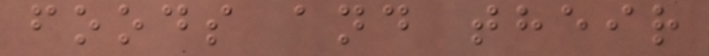foods and their
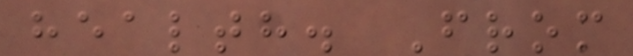health. From
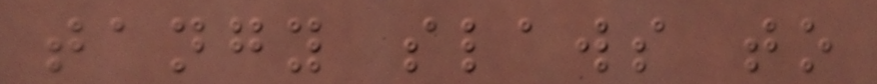tangy slaws to
